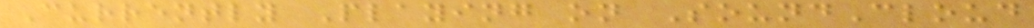Currently Playing on SoundCloud
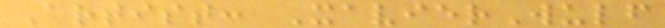Artist: XavierWulf
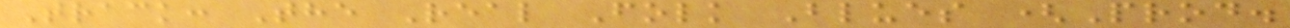Track: The Real Folk Blues (Prod.
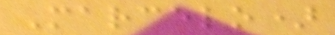Marcelo)
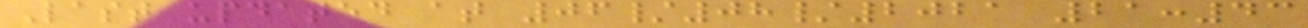Last updated at 06/08/2021 21:43
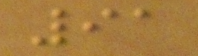91
